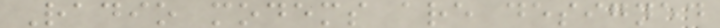Radio modems are designed
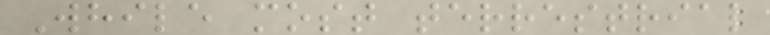While most terrestrial
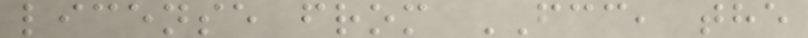license from FCC, the
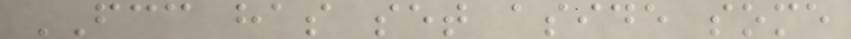FCC has set aside some
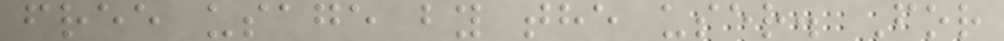free usage by the user. For
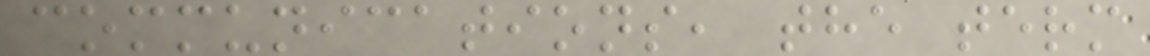communications, the term
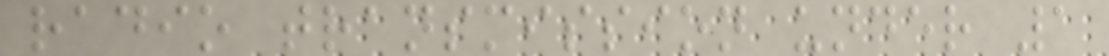radio transmission under 1
